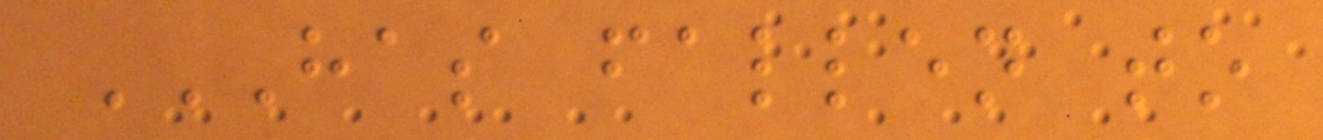HAS FALLEN TO
